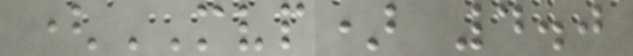(MVP) 4.0
